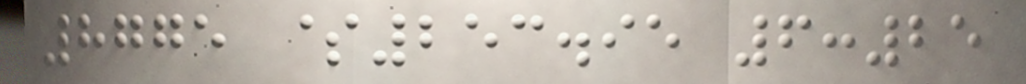8775 $253.95 6:25
